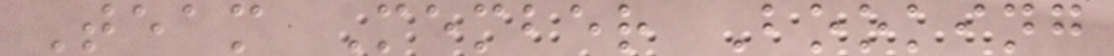Team Member Booking
